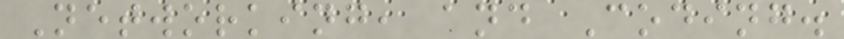Networking, and Coding.
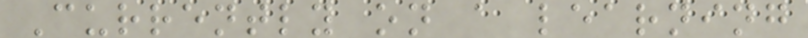Currently on a learning
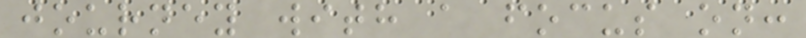journey with a focus on:
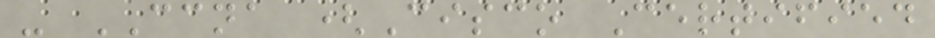- CCNA (Cisco Certified
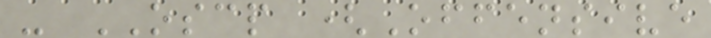- OSCP (Offensive
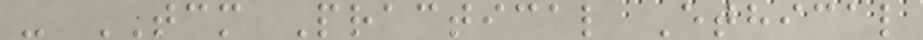- TCM Practical Ethical
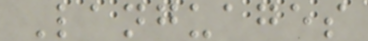Languages
